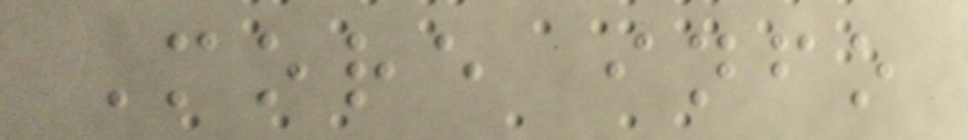More info
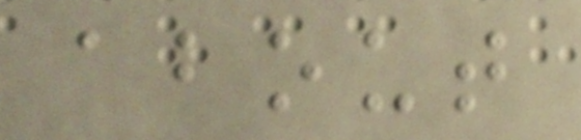about
